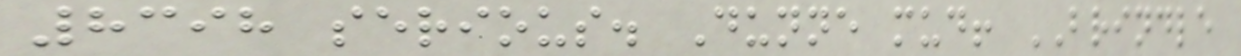8398 serious. Dunne mud! BRINDLE
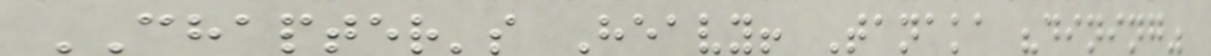CHAPTER's Heavy! Tanaka "dining"
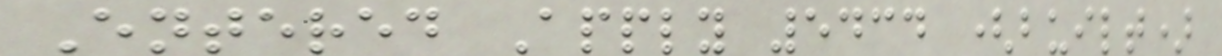Entered Apply 5434 (built)
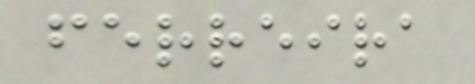ferreira
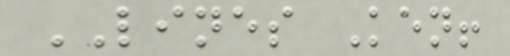LINES Ken!
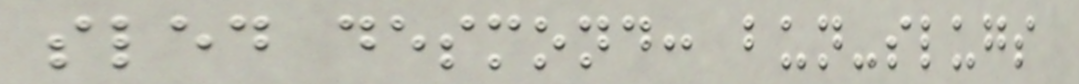sled desmond: bun-slugs
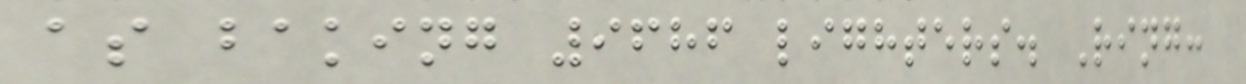as baking 9686 lighters. Ring:
